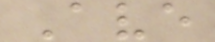Ave
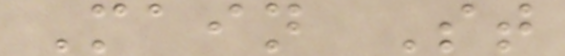Main St
